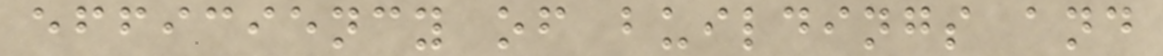efficiency of buildings and
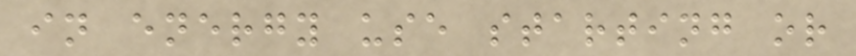in energy use starting or
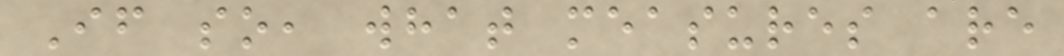If so, what measures are
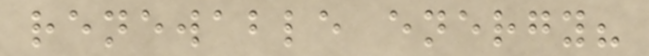renewable energy?
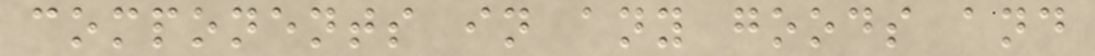components in any goods and
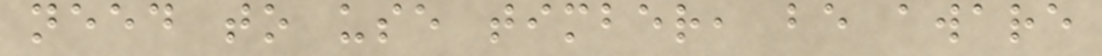need to use timber, be aware
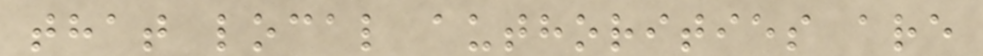that local authorities are
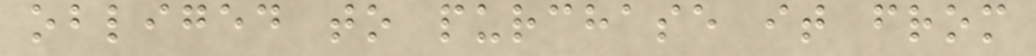obliged to purchase it from
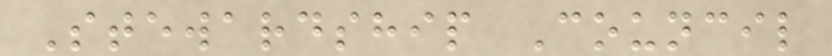Stewardship Council
